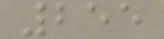255
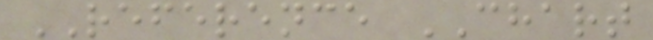REFERENCE CHART
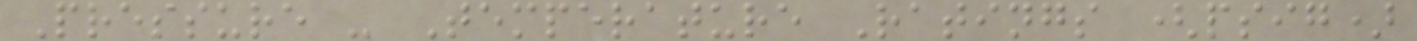Pressure - Temperature Ratings (psig)
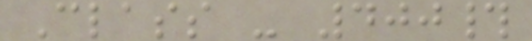Class - 400#
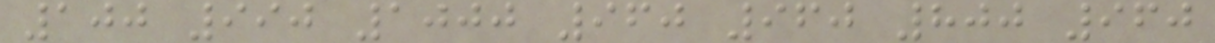100 990 1000 960 960 800 960
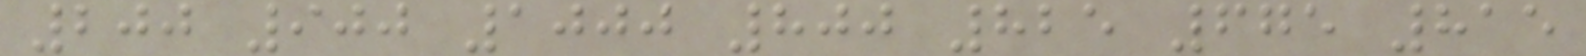200 900 1000 800 825 675 815
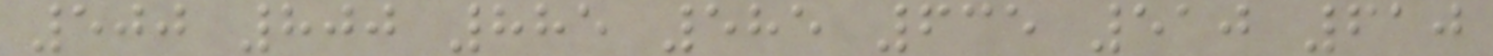500 800 885 585 635 510 610
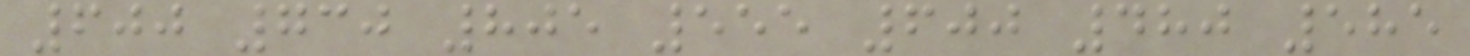600 730 805 555 600 480 585
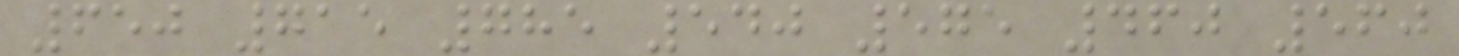650 715 785 540 575 460 560
